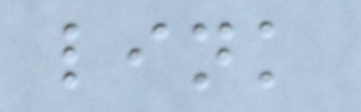link
